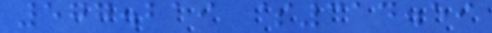577.219 $314.59
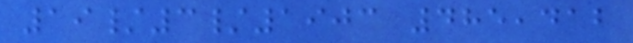19/3/1903 485,412
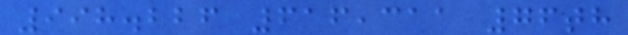998.226 616,311 76th
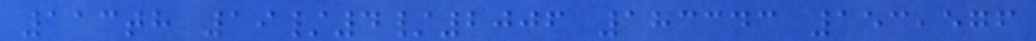113th 19/4/2006 183343 153,576
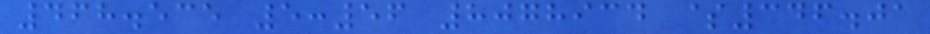468.535 5:56 8078934 $346.01
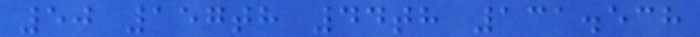50 157th 44th 131.538
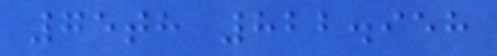75th 822.958
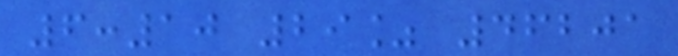6:10 29% 46201
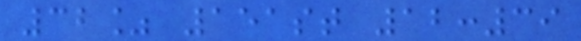32% 151st 12:39
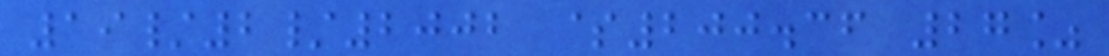19/2/2002 $200.36 27%
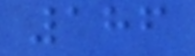186
